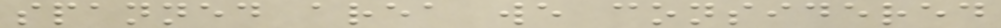spanned area we considered
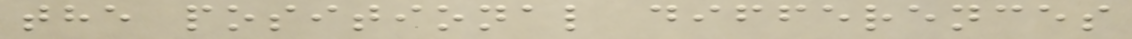the positional differences
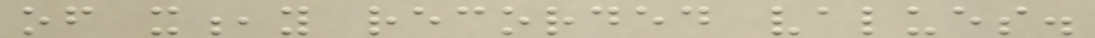of x,y recorded values.
